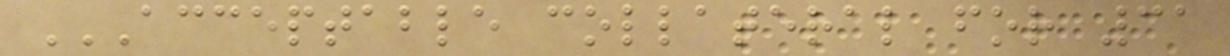ACCEPTABLE COLLATERAL FOR 31
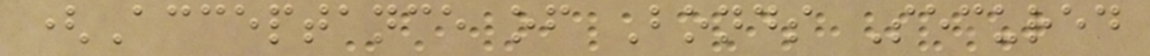(Acceptance of Bonds Secured
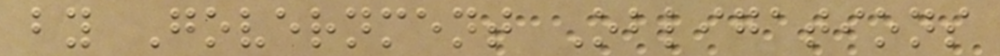by Government Obligations
